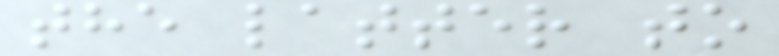the latter to
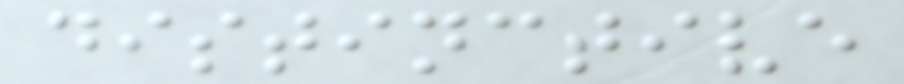distinctive
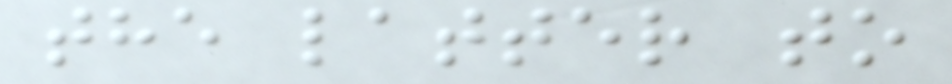the latter to
